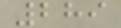289
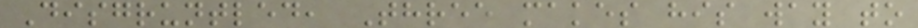Disgruntled, Three makes his way to
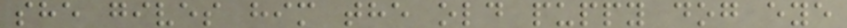she gives him the old puppy dog eye
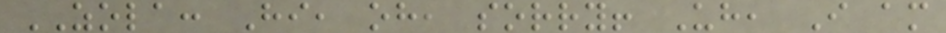ZOLA: Hi, oh, sorry! Uh, I am
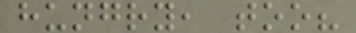hungry, too?
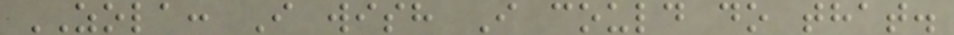ZOLA: I wish I could do that.
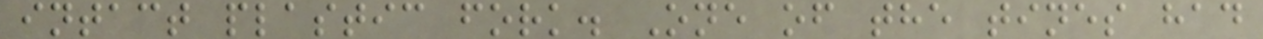intact plastic fork. One of the tines had
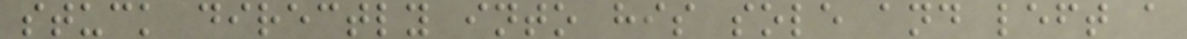stuck directly into his sole and left a
